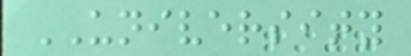UNIVERSITY
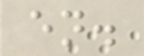en.
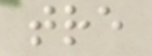tre
